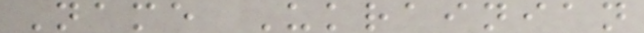Name Ukrainian
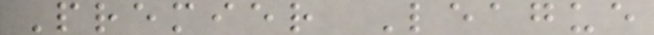Premier League
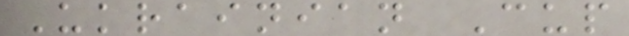Ukrainian Cup
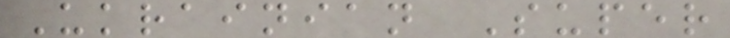Ukrainian Super
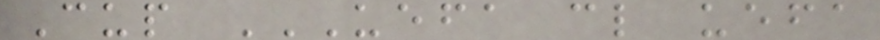Cup UEFA CL UEFA
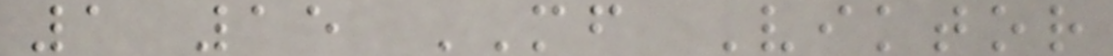1 15 MF Viktor
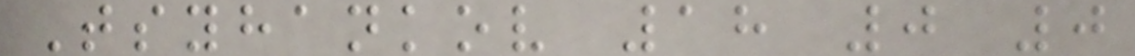Tsyhankov 18 0 0
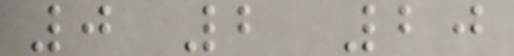0 2 20
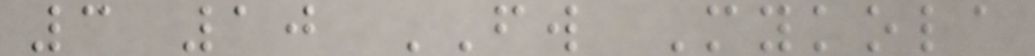3 10 FW Mykola
